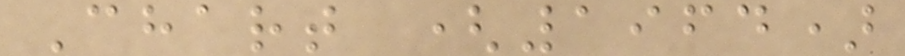Chart (1964)
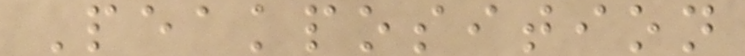Peakposition
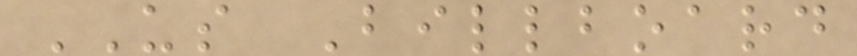US Billboard
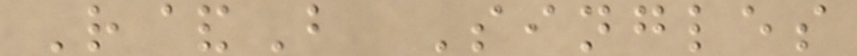R&B Singles
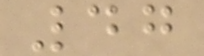47
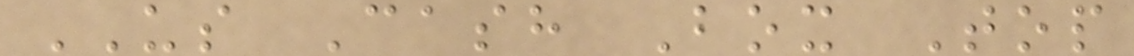US Cash Box Top
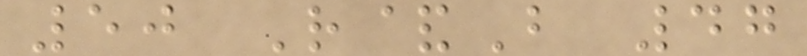50 R&B 47
